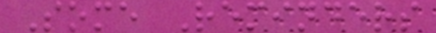Some Reminders
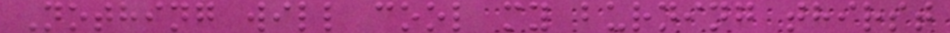Nothing will cool my burning thirst
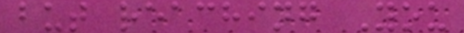but reaching You
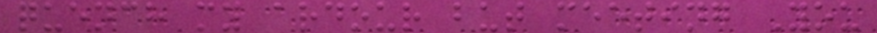quench my ardour but meeting You
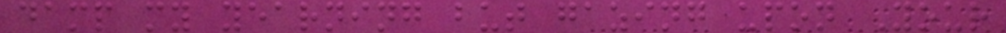damp my yearning but gazing upon Your
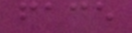face
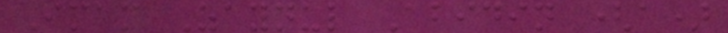Imam Zaynul Abidin (a)
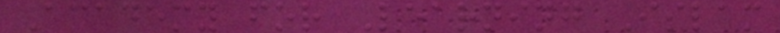Academy for Learning Islam
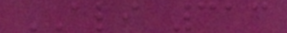ALI 313
